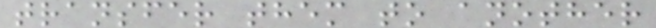transfer them to another
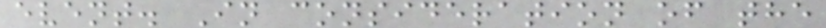event. In consideration of the
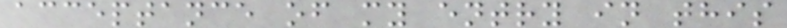acceptance of my entry in this
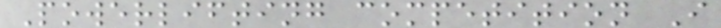Powerlifting competition I
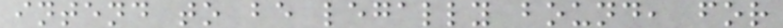intend to be legally bound, for
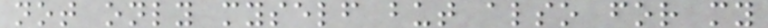not only myself but also for my
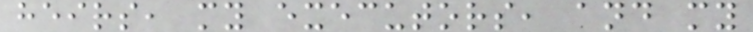heirs, my executors, and my
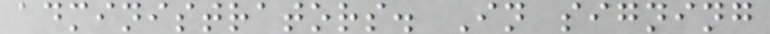administrators. In signing
